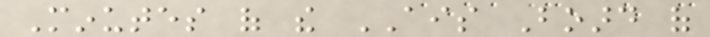Minutes of the AIS Board of
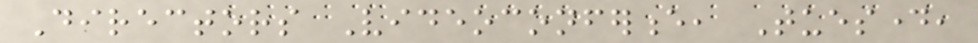Directors Videoconference, Tuesday,
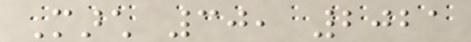March 30, 2021
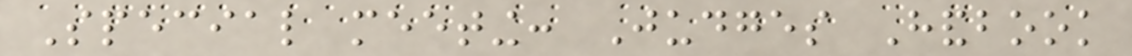Special meeting: Judges Handbook
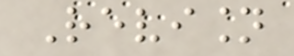Revision
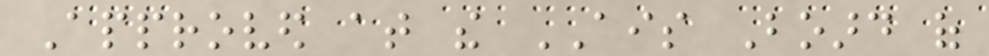Approved at the AIS Board of
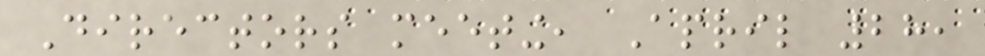Directors meeting, April 28,
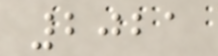2021
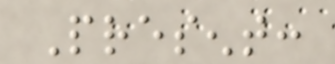Present:
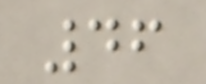46
